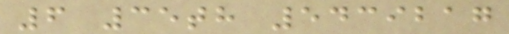6 35th 5439217
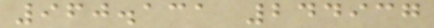960.131 244937
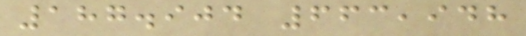187.904 663,948
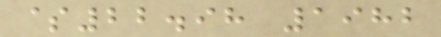$22.98 1982
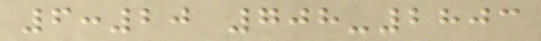6:20 708-2803
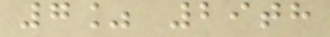7% 29th
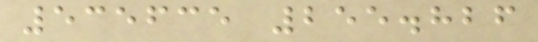535635 255.826
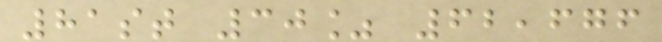81st 30% 62,676
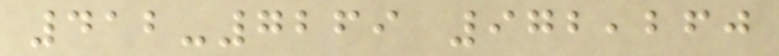412-7269 972,260
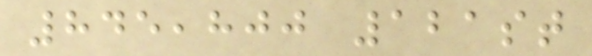845,800 121st
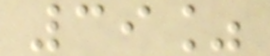39%
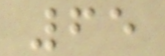65
